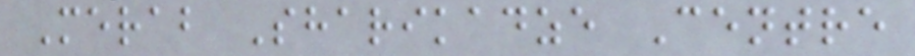Merab Sharikadze Centre
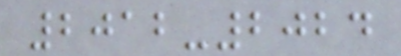2012-2024
